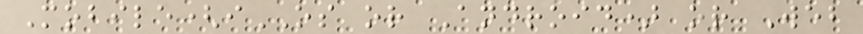Mobile(iOS or Android) or Web
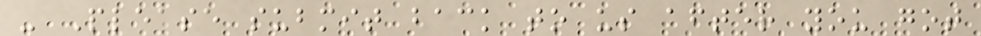- Please submit back to us after you got
